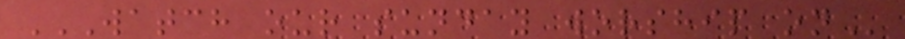WATCH OUR SUNDAY WORSHIP ON
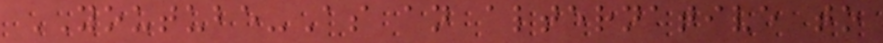YOUTUBE-As an alternative to
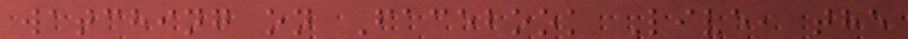watching on Facebook Live, the
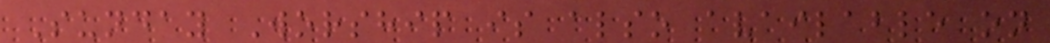Sunday Worship is also available on
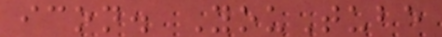icon. YouTube
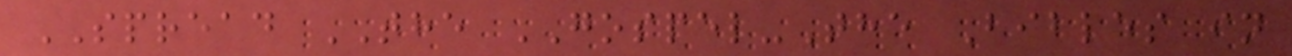SPREAD THE GOSPEL-The Bibles in
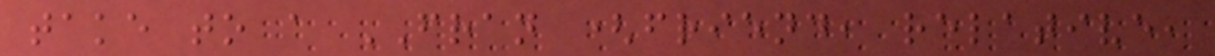take to a FRAN (friend, relative,
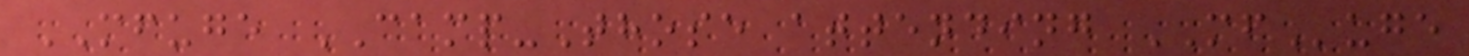MFUGE CAMP-Those attending MFuge
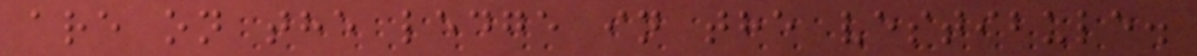are on the ledge in the vestibule.
